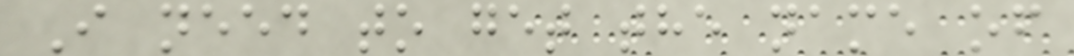I need to get the name of
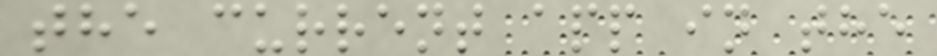the current app in the
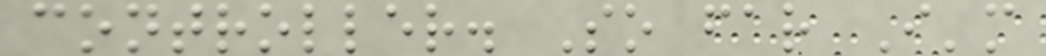controller. So far I'm
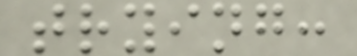trying:
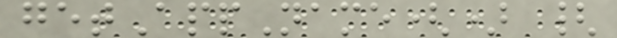getAppName() {
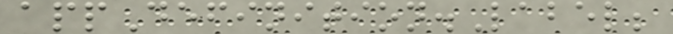appDefinition.Label;
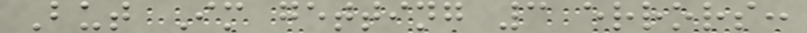But Im getting 3 errors:
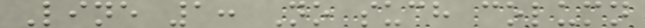Line 1: No such column
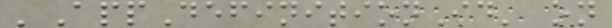'AppDefinitionId' on
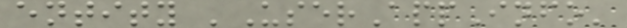entity 'UserAppInfo'
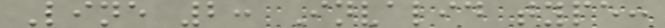Line 2: Invalid type:
